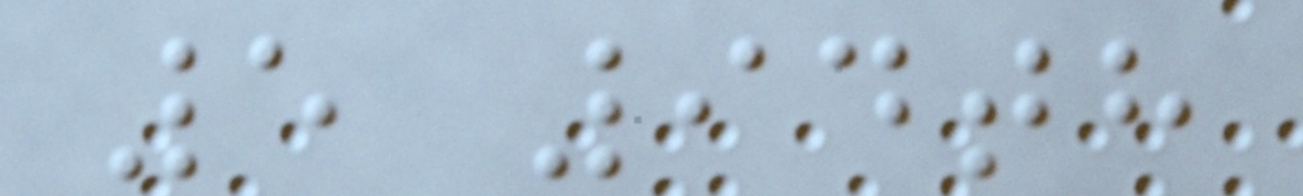5 94th
